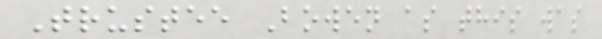Trustee Bowen as this was
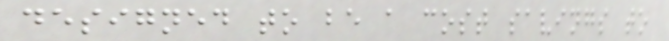designed to be a cost savings to
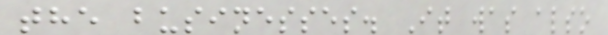the businesses. It was also
